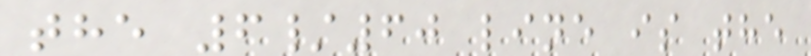the 6/60 line is the
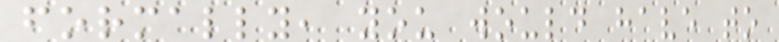formally, you would have to
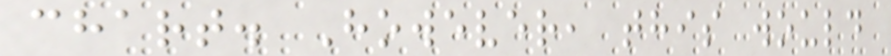chart. However, this would
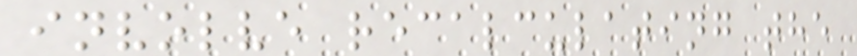involve recalculating the
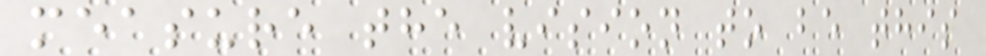measure the vision to be this
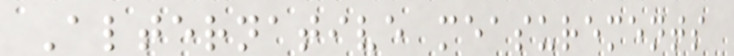Alternative measurements
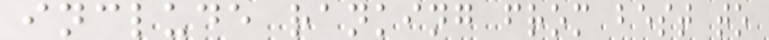include ranking from best to
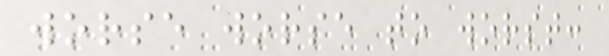worse worse to worst:
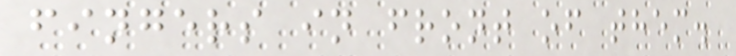fingers in front of them.
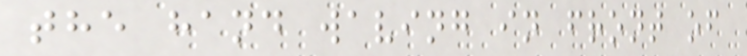the hand waving in front of
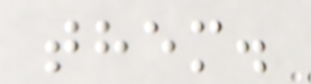them.
